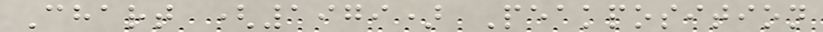Chart (1979) Peakposition
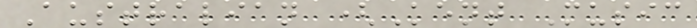Australian (Kent Music
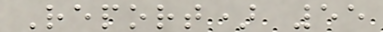Report) 55
